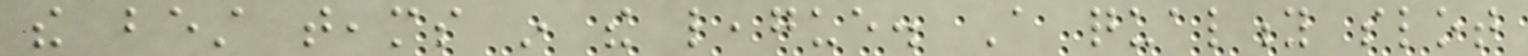the best teams in the league. A quality slot
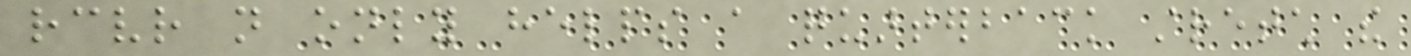receiver not only helps a quarterback stretch the
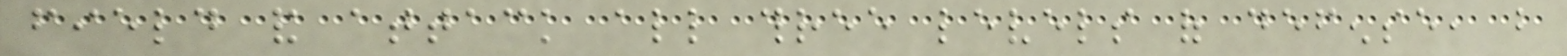field and attack all three levels of defense, but
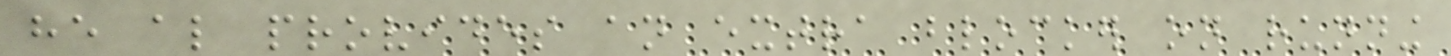he also provides an extra blocker on running
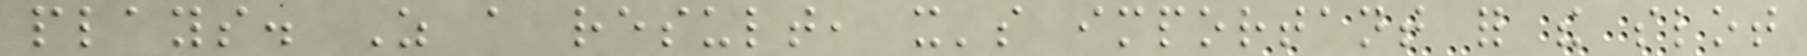plays. As a result, it's important for the slot
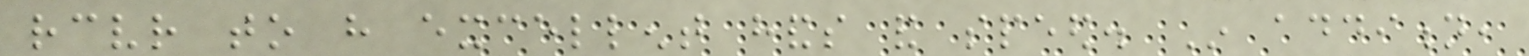receiver to have excellent hands and speed. In addition,
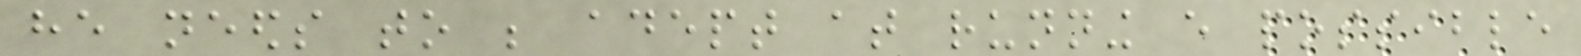he needs to be adept at running every possible
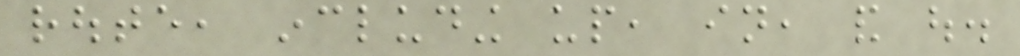route, including up, in, and out.
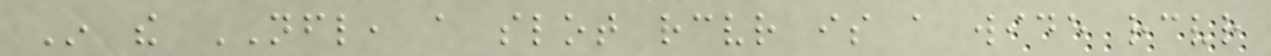In the NFL, a slot receiver is a wide receiver
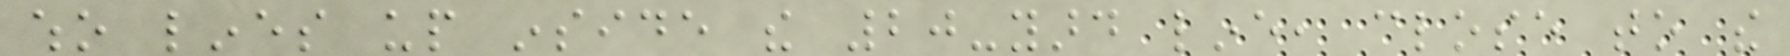who lines up inside the 20-yard line, close to the
